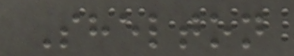Shelton
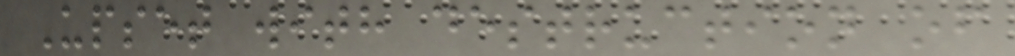Upset with destruction of
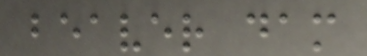beaver dam
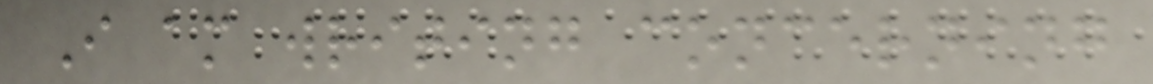I am writing concerning
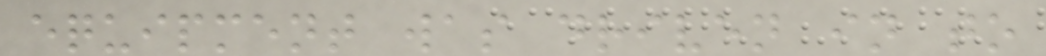equipment was driven in to
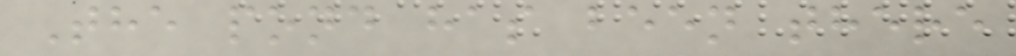The pond has been there
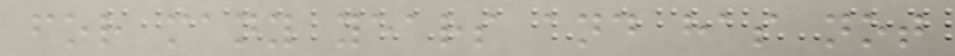for many years and has not
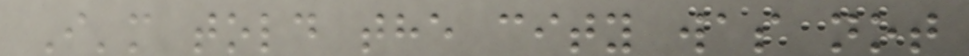I'm told the city was not
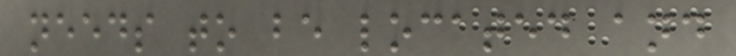needs to be located and
